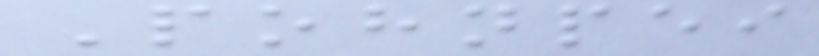Pohnpei
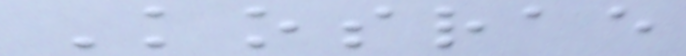Kosrae
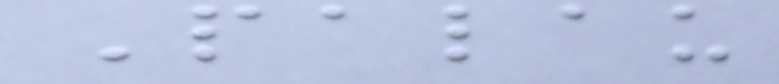Palau
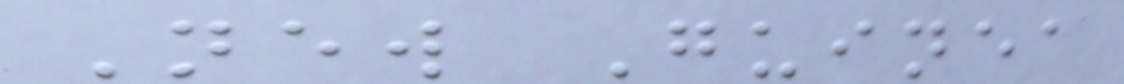New Guinea
